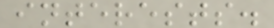interests.
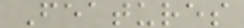Features
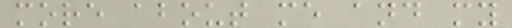more about me and my
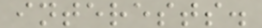interests.
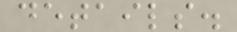details.
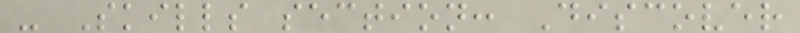- Skills section: Discover
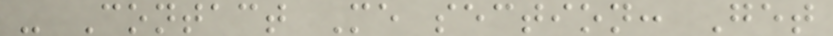- Contact Me section: Get
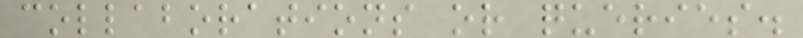collaborations or queries.
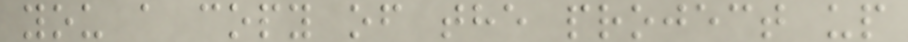you a copy of the project up
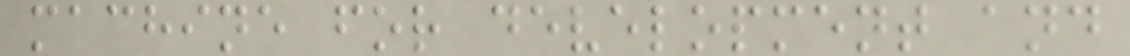machine for development and
